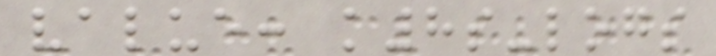value: k8s-logs
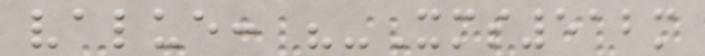value: "-Xms512m
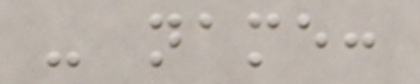- name:
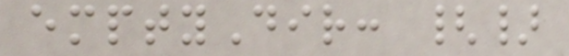emptyDir: {}
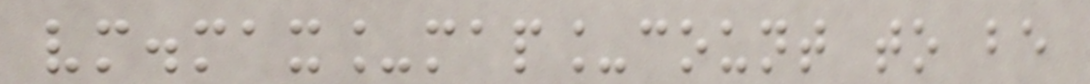vm.max_map_count to be
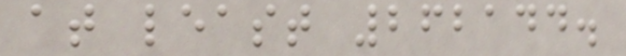at least 262144.
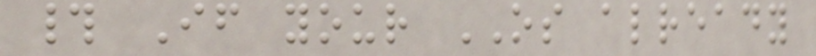# If your OS already
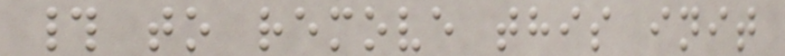# to remove this init
